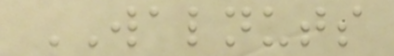WALNUTS
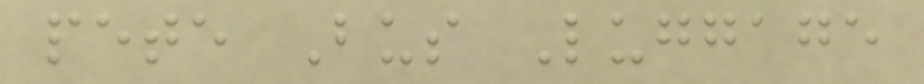pete Bus Luggage
